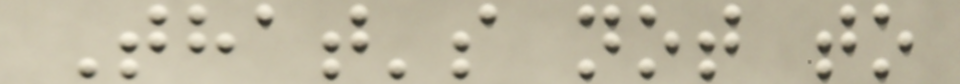That's not to
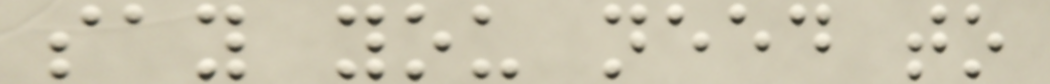say you need to
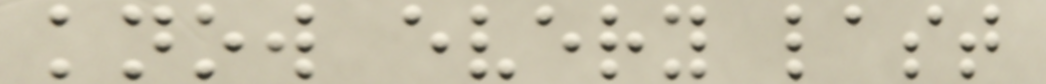know every last
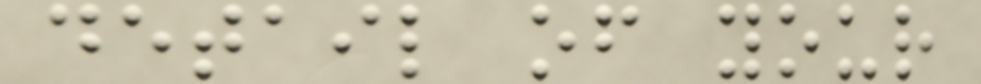detail of your
